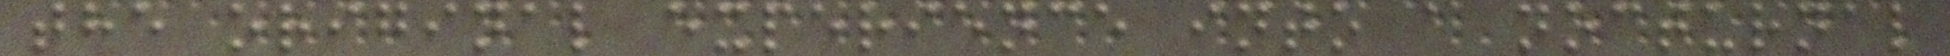the original experience into a nocturnal
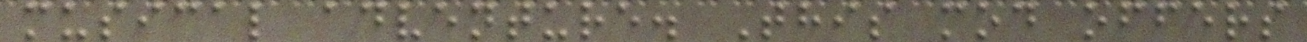musical adventure. This mod offers
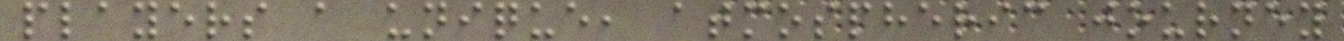players a unique, atmospheric journey
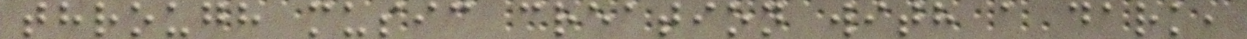through music creation with a dark,
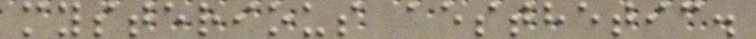mysterious aesthetic.
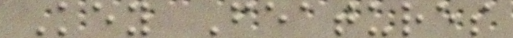Key Features
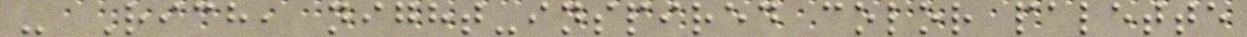- Rich, night-inspired color palette
